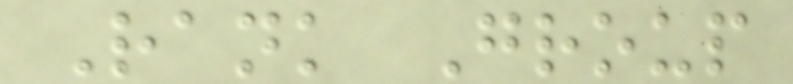Rank Group
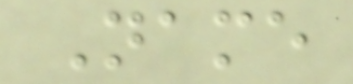Name
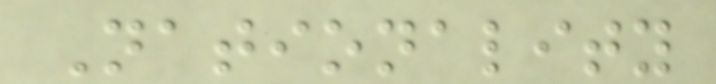Nationality
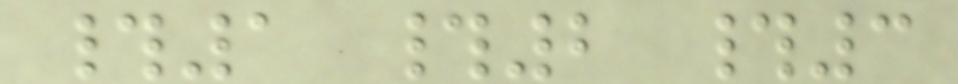#1 #2 #3
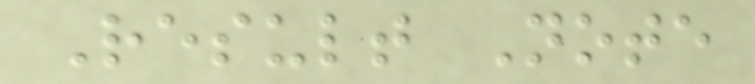Result Note
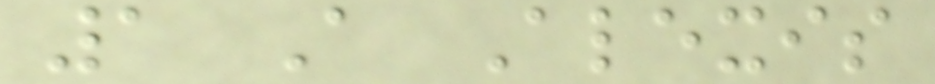1 A Alexis
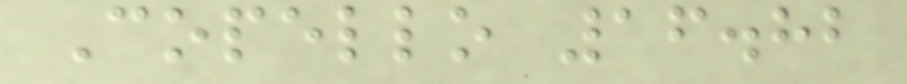Copello 16.82
